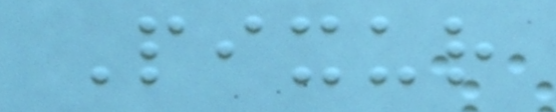Pixur
